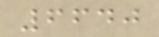6640
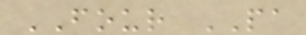FOUR PA
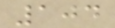104
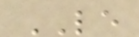LE
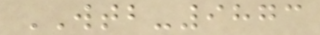WTB-9873
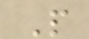P
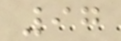97
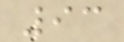93
